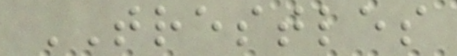TRESTLES
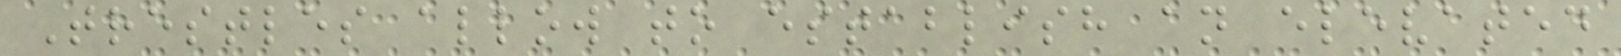Trestles allow to establish an elevated
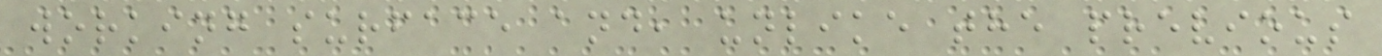working surface and, unlike the previous
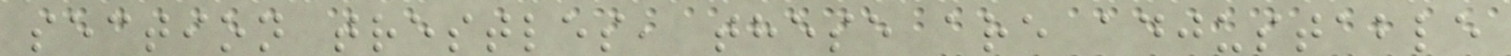section trestles, these are adjustable
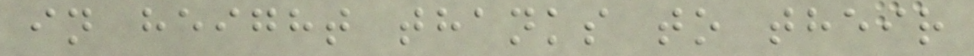in height thanks to their
